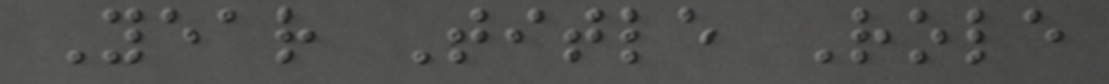Year Title Role
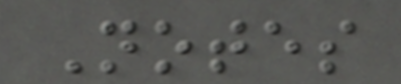Notes
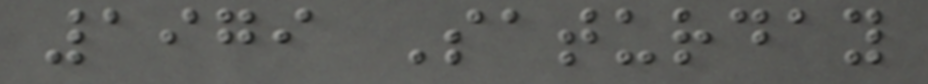1979 Saturday
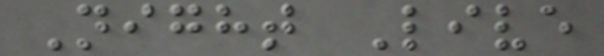Night Live
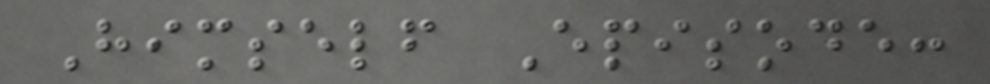Himself Episode:
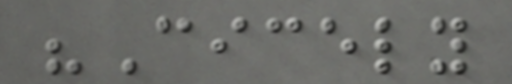"Cicely
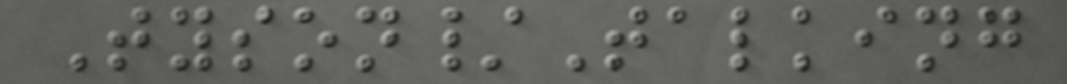Tyson/Talking
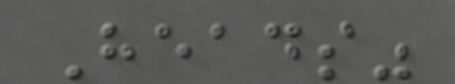Heads"
